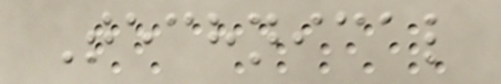Technical
